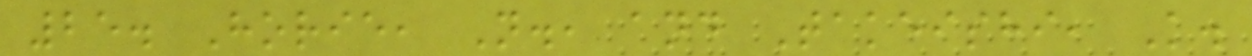25. Horie, N., and Takeishi, K.
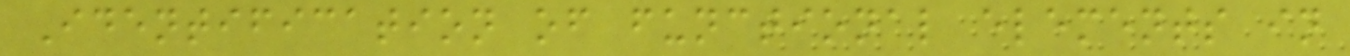Identification of functional elements in
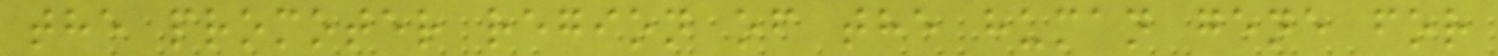the promoter region of the human gene for
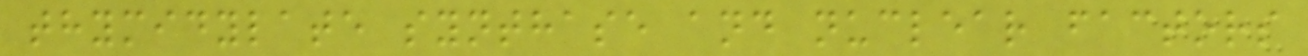thymidylate synthase and nuclear factors
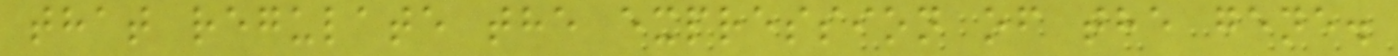that regulate the expression of the gene.
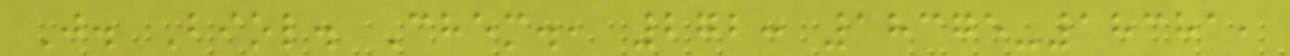J. Biol. Chem., 272: 18375-18381,
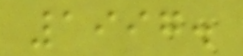1997.
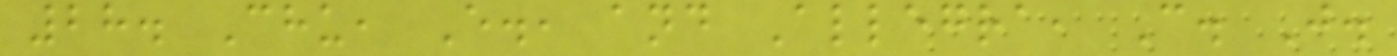28. Chu, E., and Allegra, C. J.
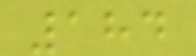184
